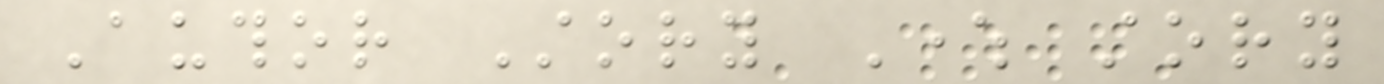Author Story Where story
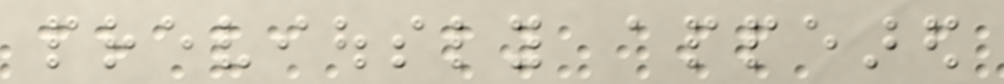previously appeared
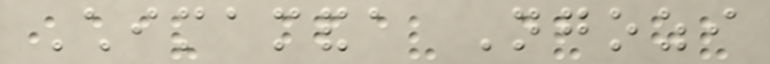Chimamanda Ngozi
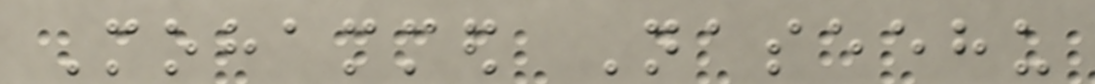Mohammed Naseehu
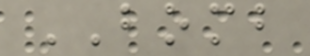BOMB
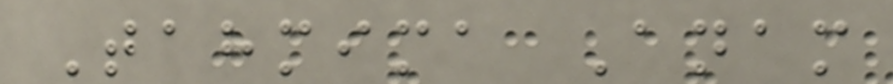Tahmima Anam
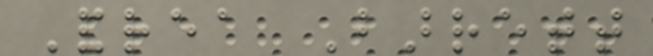Andrea Barrett
